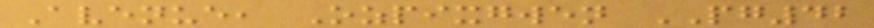Avenue, Ozpixgwen PG42
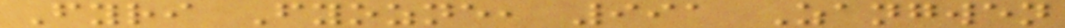Fyri Fyozne, 991 Zangwen
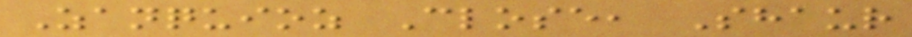Zanquioz Close, Shaur
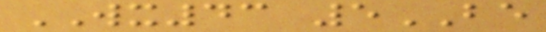WX43 5BE
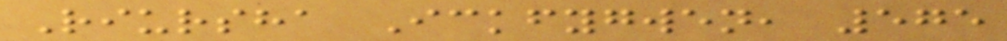Riursha Ickfygwen, 575
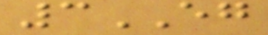3EG
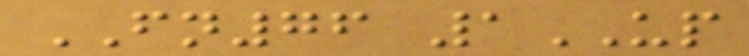FN76 1UP
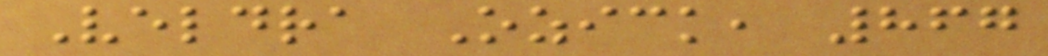Veldra Ozick, 867
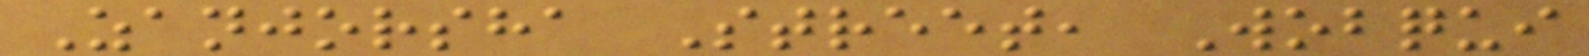Zanjorsha Street, Wobqui
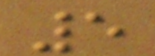5
